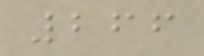266
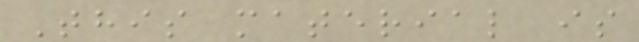This material is
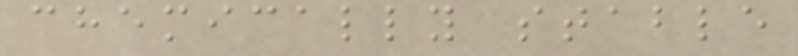chemically stable
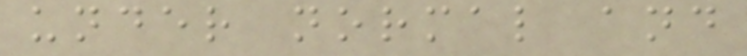under normal and
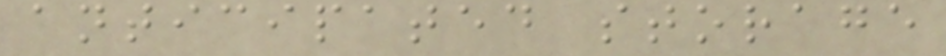anticipated storage
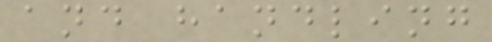and handling
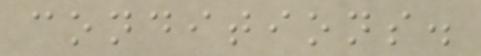conditions.
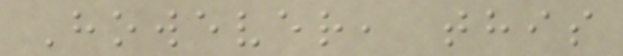However, this
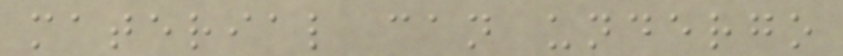material can undergo
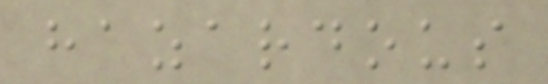hazardous
